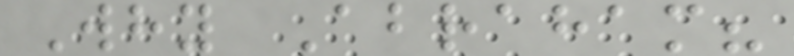Why Abraham?
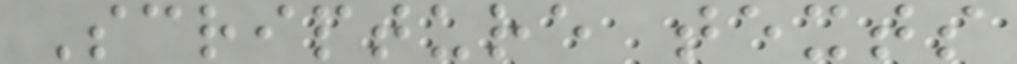Scripture texts
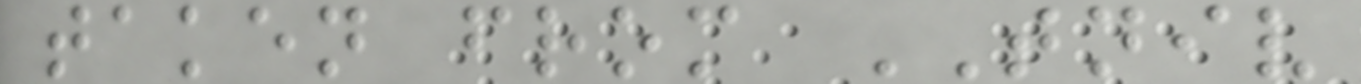taken from TNIV
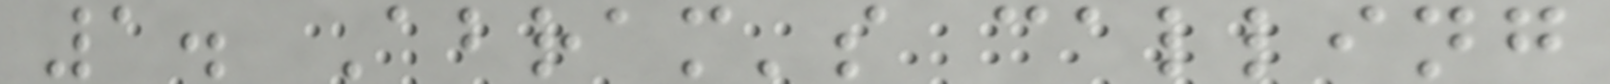1. Abram's calling
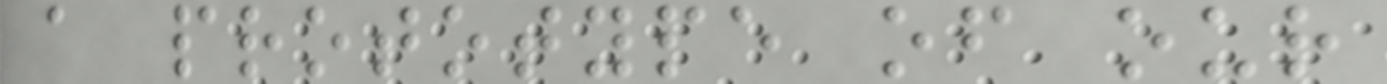a prototype of our
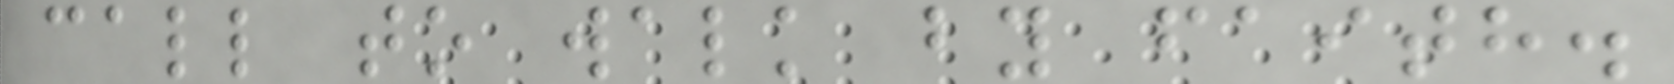call to walk by faith.
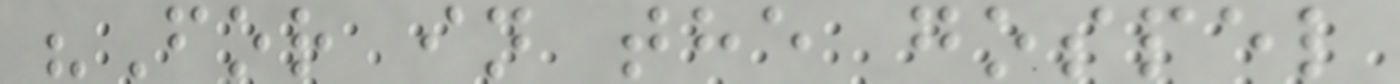"For in the gospel
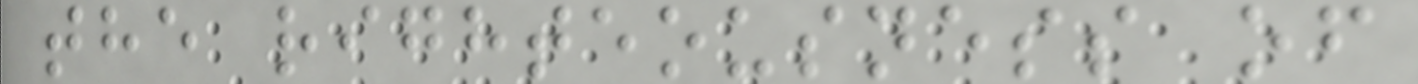the righteousness of
